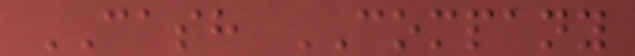CASH COMPANY
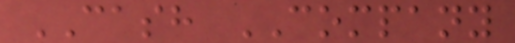CASH COMPANY
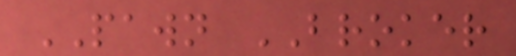PAWN BROKER
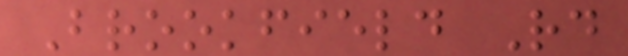Brookfield Rd
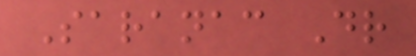Saranac Dr
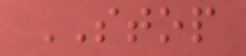STOP
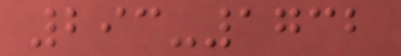293-1732
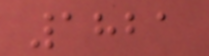1821
